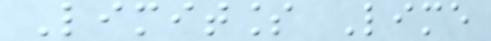Limitless Lime
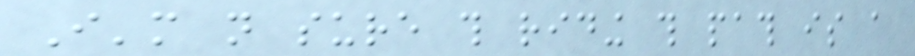I'm not sure this riding this path is a
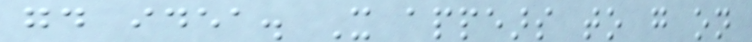good idea. It appears to go on
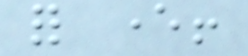for ever!
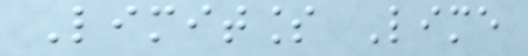Limitless Lime
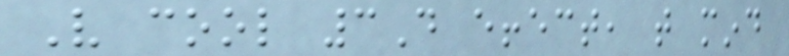Very cool 3D effect, that mind
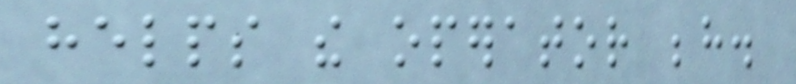helps the operator behind.
